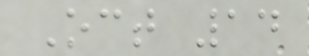Oct 14
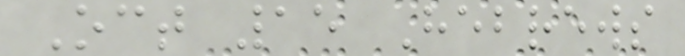Oct 15 Hebrews
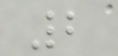2
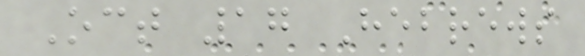Oct 17 Hebrews
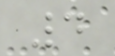4
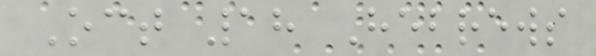Oct 18 Hebrews
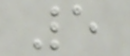5
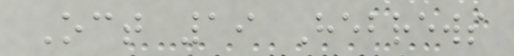Oct 19 Hebrews
